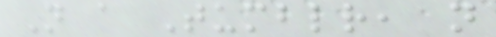Not a Tumblr, not
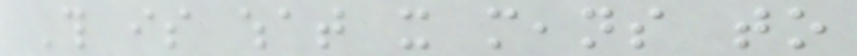This is what it means to
